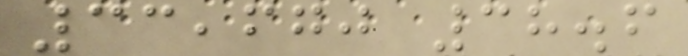33,670 38.6
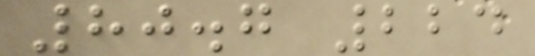80.7 224
